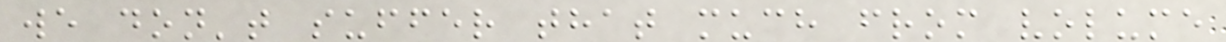we don't suffer that much from volume
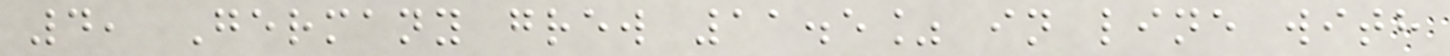4, Germany grew 11.5% in line with
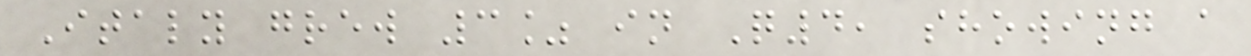Italy grew 3% in Q4, showing a
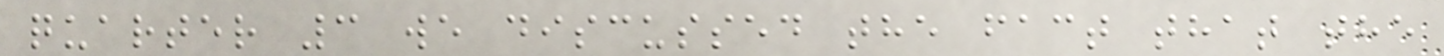quarter 3 we discussed the fact that the
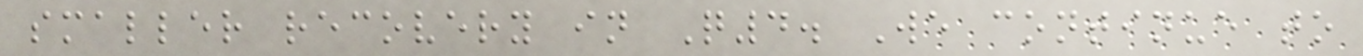smaller recovery in Q4. We continue to
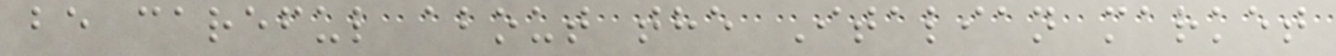be careful about the Italian market
